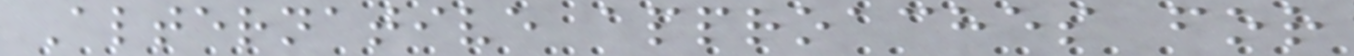Alternative approaches for
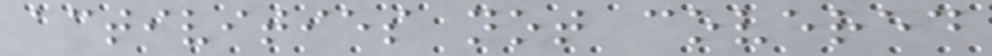activities not covered
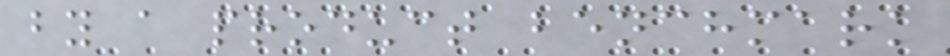by a product benchmark
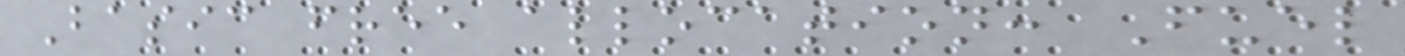Basic free allocation: Fuel
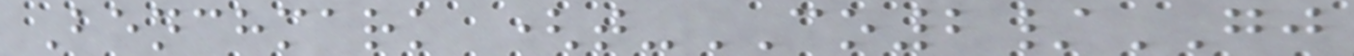Benchmark (t-CO2/GJ
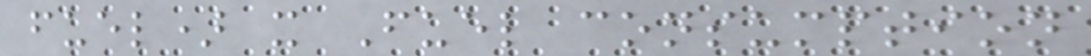fuel) x Fuel consumption
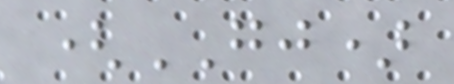(GJ)
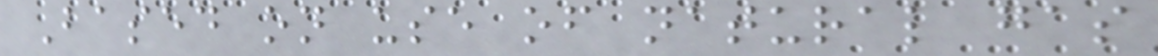Based on use of natural gas
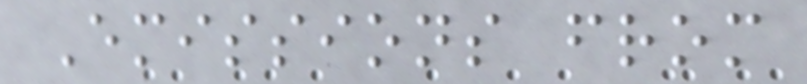Emissions from
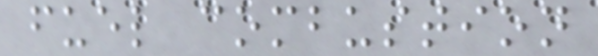fuel combustion
